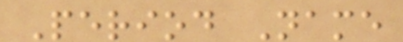Period Name
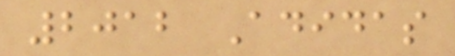2012 Adidas
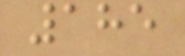185
